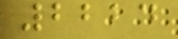2224
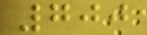700
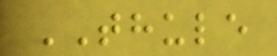THULE
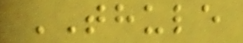THULE
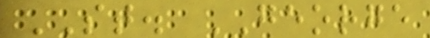ST. GEORGE
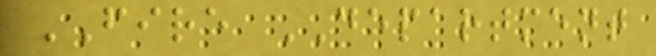FIRE DEPARTMENT
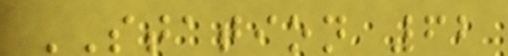STATION 62
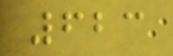623
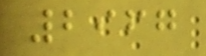2967
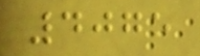4075
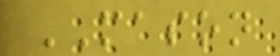MASON
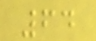64
